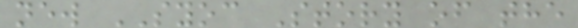new SYOC Story of the
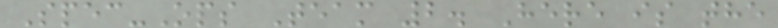Spec-Ops Team 2. Here is the
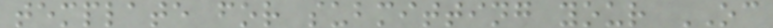template for submitting your OC
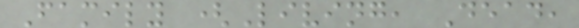Family (Living, Dead,
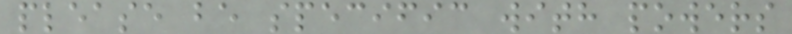please be specific with powers
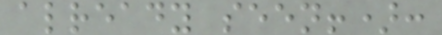already seen!):
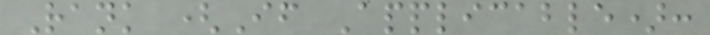Rank (If Applicable):
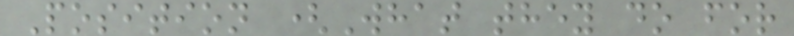Position (What they do for
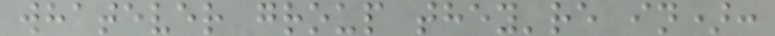whatever group they're in):
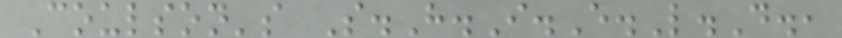Coulson's S.H.I.E.L.D.,
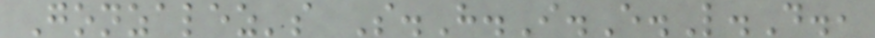Gonzalez's S.H.I.E.L.D.,
